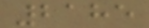2185
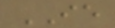IE
